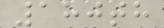180th
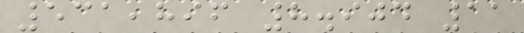531,896 8.904 11
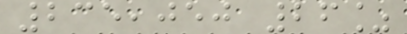235,050 26%
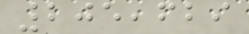205,629
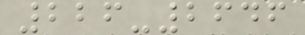226-2646
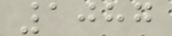1087
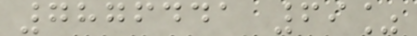7876441 69%
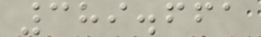389.661
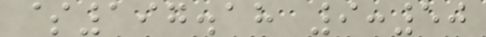$197.18 9:50
